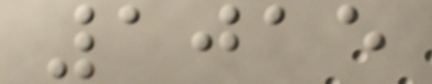1015
